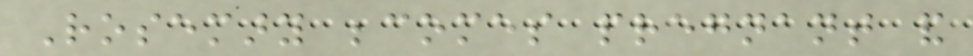Rosemary becomes pregnant and
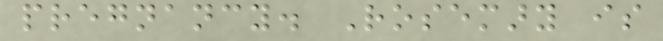pregnancy. Rosemary is
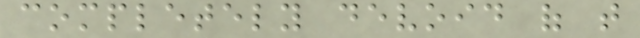completely devoid of that
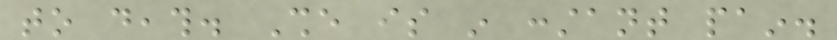to death. She is in constant pain.
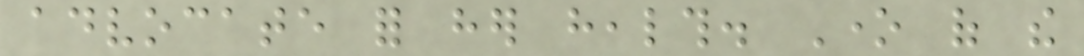advocate for her health. One of the
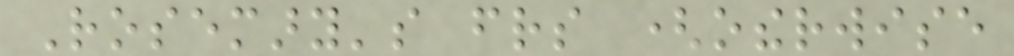Rosemary's friends (otherwise
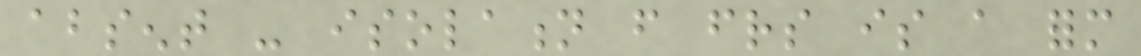absent - isolation from friends is a form
